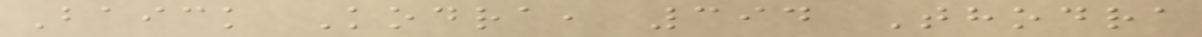Baick Kodra, 394 Thodra
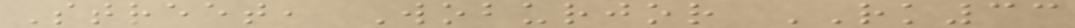Street, Woburjor RK33
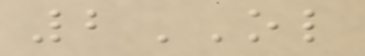2OL
